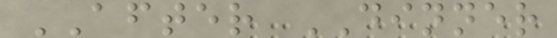AFTER DINNER
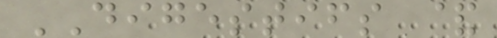DIGESTIFS &
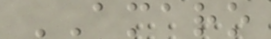AMARO
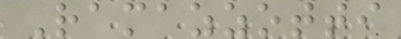Ramazzotti
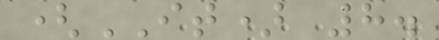(IT) 8.
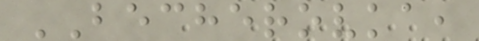BECHEROVKA,
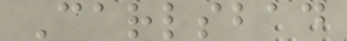Carlsbad
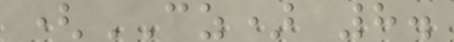(CZ) 8.
